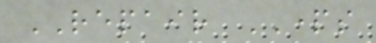REPAIR PARTS
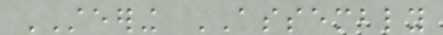STEERING ASSEMBLY
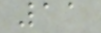11
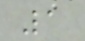1
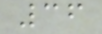36
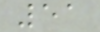51
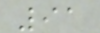91
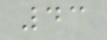43
